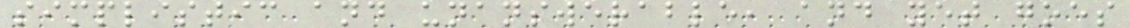simplistic and unanswerable, and yet goes
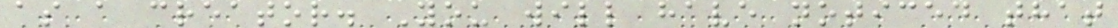as a creator. You will have noticed that
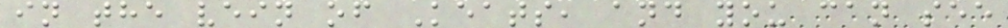in the vein of Keats, and you can see
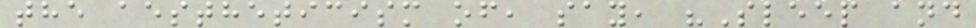the aestheticism of, say, "Sleep and
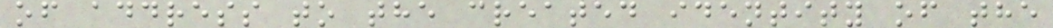of address to the created identity of the
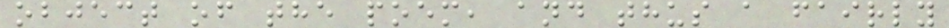object of the poem, and thus a fairly
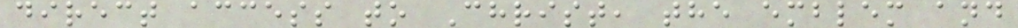direct access to Christ, the emblem and
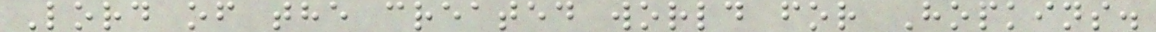Lord of the created world for Hopkins.
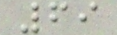69
